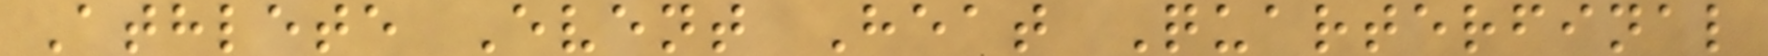Athlete Event Heat Quarterfinal
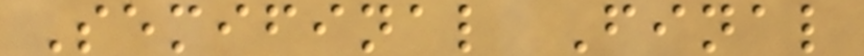Semifinal Final
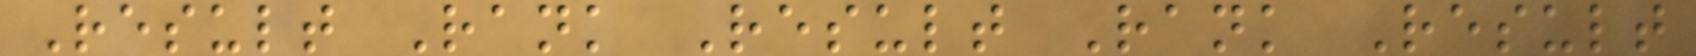Result Rank Result Rank Result
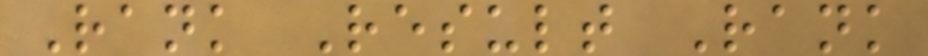Rank Result Rank
